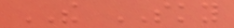THE SKY
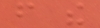from the
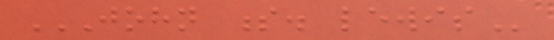JOHN S. LEWIS
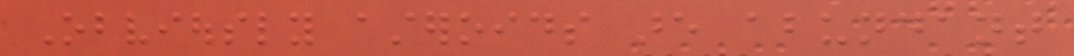Obviously asteroids are abundant
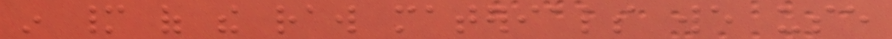in many of the raw materials we use
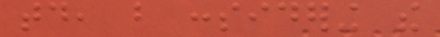today, but considering the
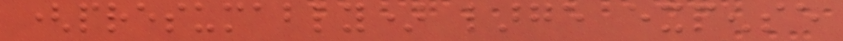(presumably) large expense
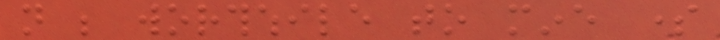not be worthwhile to mine some
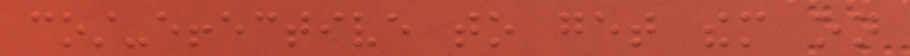cost-effective to get them on
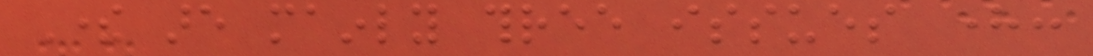There are mainly three issues here:
